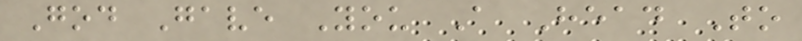God Gave You A Head To
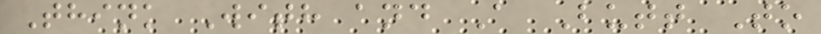Think With and A Butt To
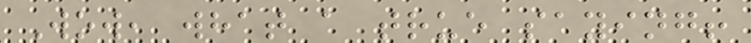Wow, what a true saying!
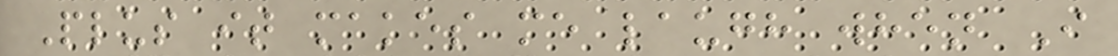Plus it makes me laugh when I
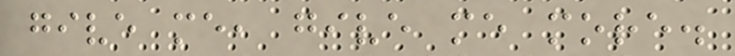give me, give me more.
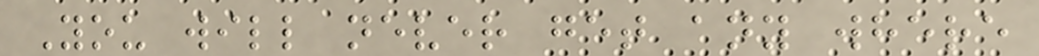You will never get any where
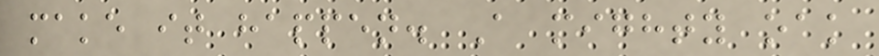make it happen. A mighty oak
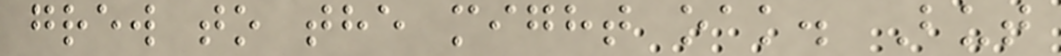grew to the might oak. But
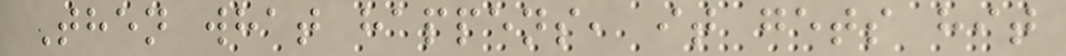Then what happens, it gets hit
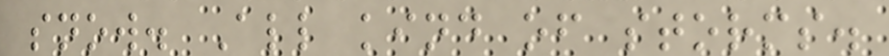snow. All kind of storms.
